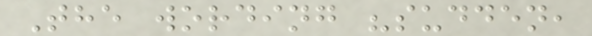The wording "sudden,
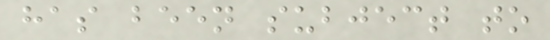has been subject to
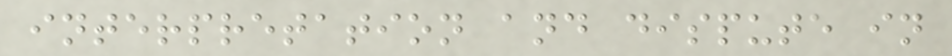interpretation and dispute in
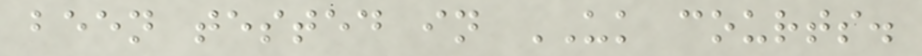been tested in UK courts.
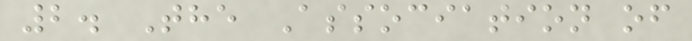2. The Association of
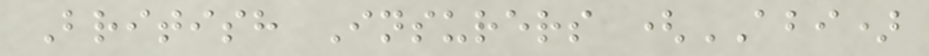British Insurers (ABI)
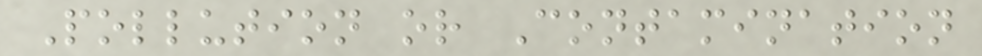Pollution or Contamination
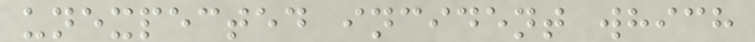unexpected incident which
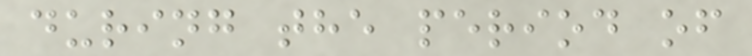during the period of
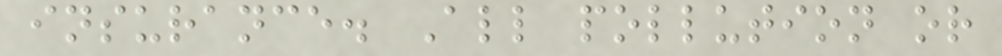insurance. All pollution or
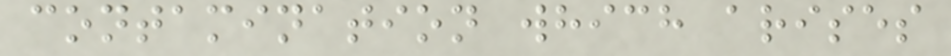contamination which arises
